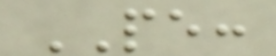PE:
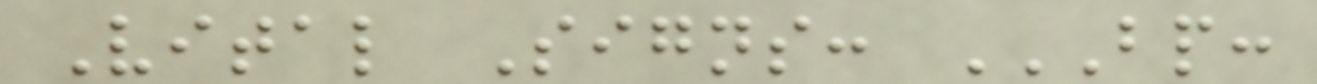Vital Signs: BP:
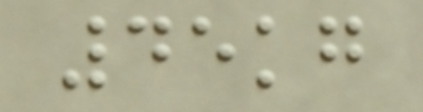45kg
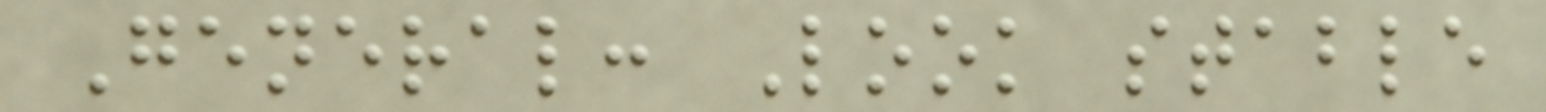General: Look stable
